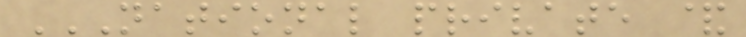NATIONAL PRIVATE &
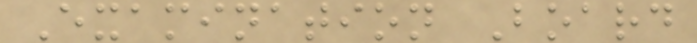Examination Board
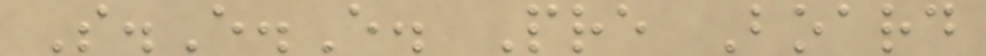S.E.E. Pre Board
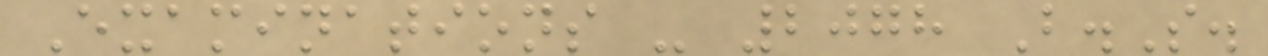Examinations - 2078 B.S.
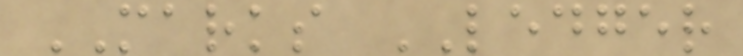MARKS LEDGER
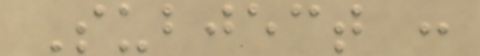Subject :
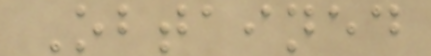Obtained
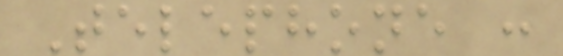Telephone :
